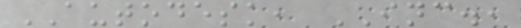AUTODESK, INC.,
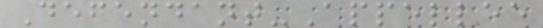Defendant-Appellee
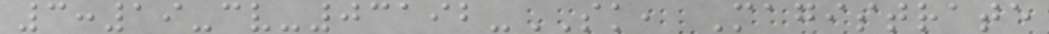3:19-cv-03192-SK, Magistrate
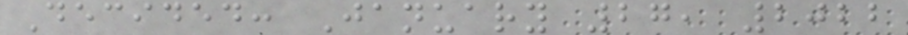Decided: January 27, 2022
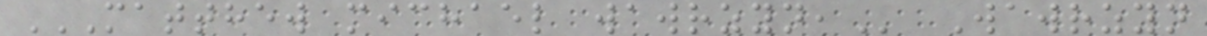MATTHEW MICHAEL WAWRZYN, Wawrzyn
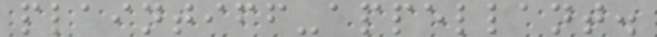plaintiff-appellant.
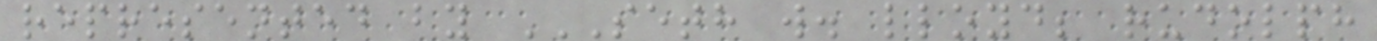represented by SETH W. LLOYD; RUDOLPH
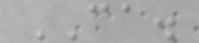CA.
